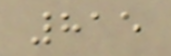815
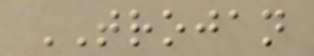TROJAN
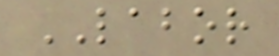LABOR
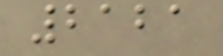2121
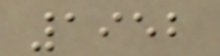1952
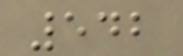542
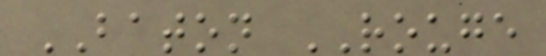BATON ROUGE
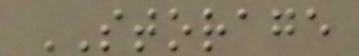STORAGE
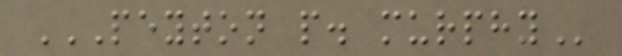PEYTON P. MURPHY
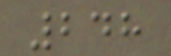248
